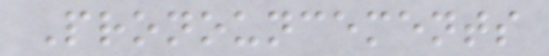Pronouncements
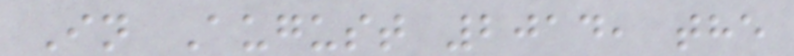In August 2014, the
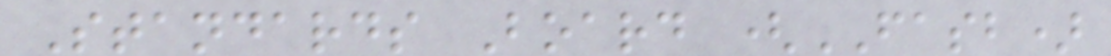Standards Board (FASB)
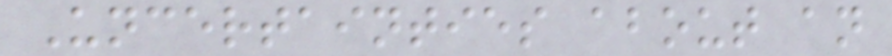Uncertainties about an
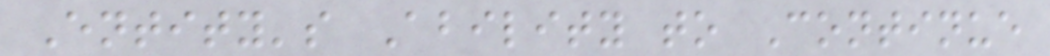Entity's Ability to Continue
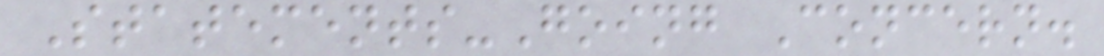Statements-Going Concern.
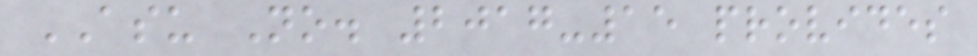ASU No. 2017-15 provides
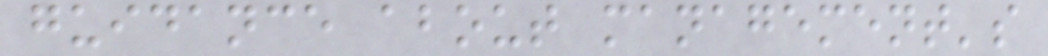guidance about management's
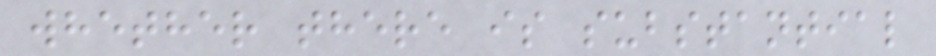whether there is substantial
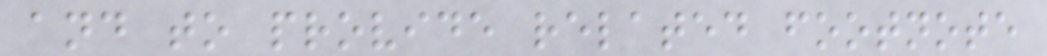and to provide related footnote
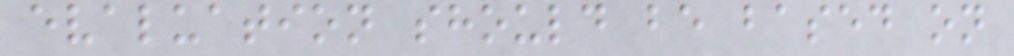evaluation should be based on
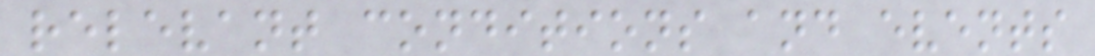relevant conditions and events
